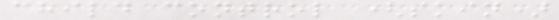child control (skin)
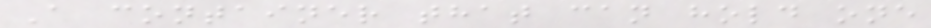A container that can hold one
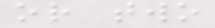or two
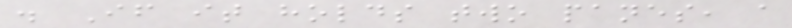. If it holds two panes, a
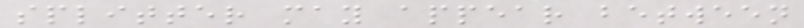splitter may appear between
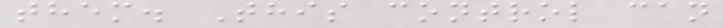them. This control can
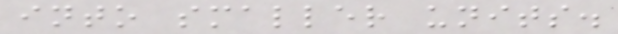into smaller units.
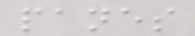panes
